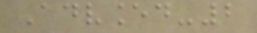Advanced-2
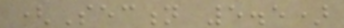(Section 5.5)
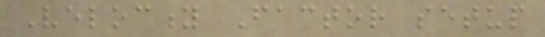Velocity Factor setup
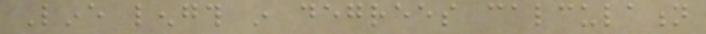Line length in degrees calculation
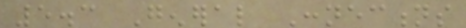5.3 General Connections
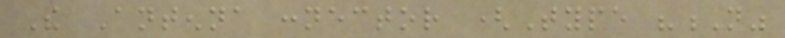The Antenna connector (Type "N"
